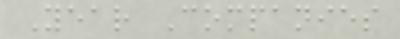Year Companies
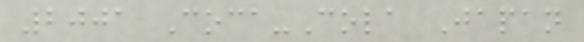2001 Coca-Cola Japan
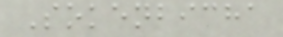Sokenbicha
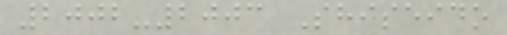2002-2003 Shiseido
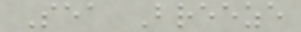Sea Breeze
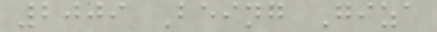2009 Being Giza
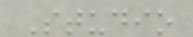Studio
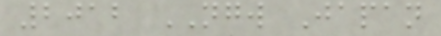2012 NGW Japan
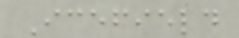Icefield
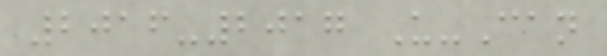2016-2017 U-Can
